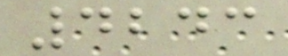4243
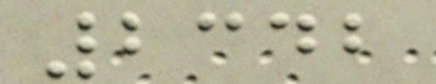2342
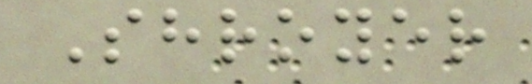Shroyer
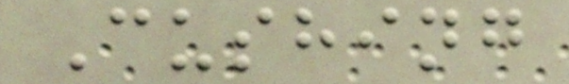Cushing
